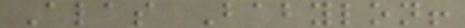Alas Babylon!
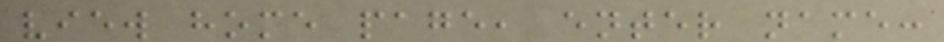view home page, enter name:
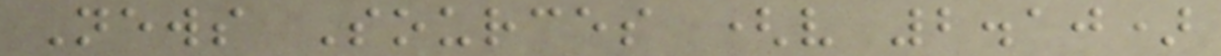News Sources (v 2.10)
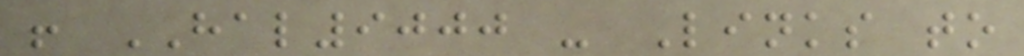! HAL9000 - Links to
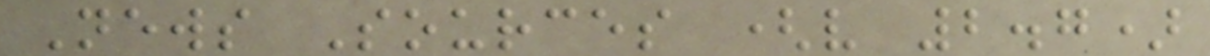News Sources (v 2.7)
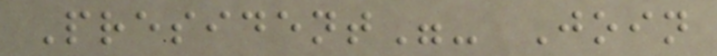President"- Join
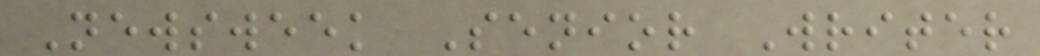Newsweek Senior Writer
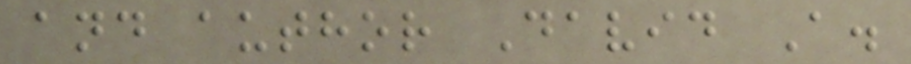and author David A.
